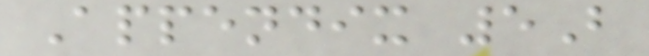Appendix 5B
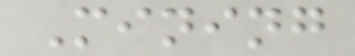Mining
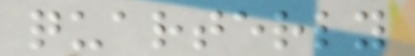quarterly
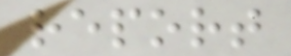report
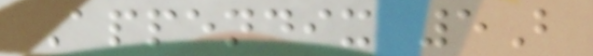Appendix 5B
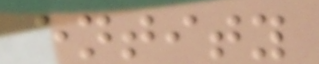entity
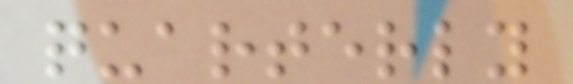quarterly
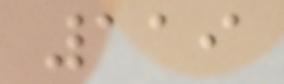119
